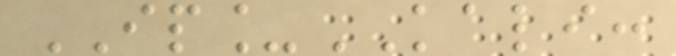IP_KALI:
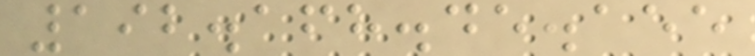192.168.45.155
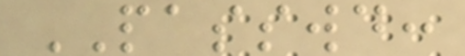PASSWD:
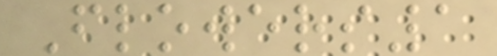Flowers1
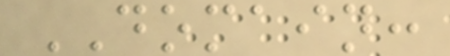DOMAIN:
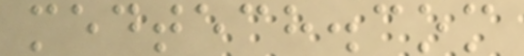medtech.com
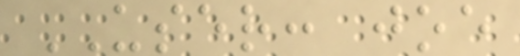USER: joe
